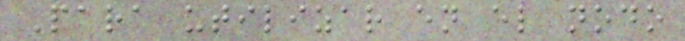Para utilizar en el nodo
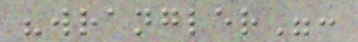"wrangler":
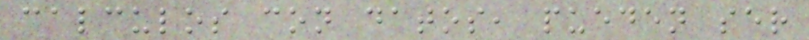calculos con datos, pueden ser
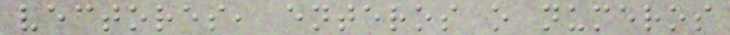vectores, enteros o numeros
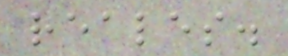reales.
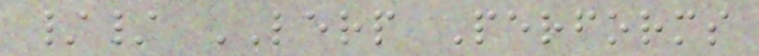// LERP Performs
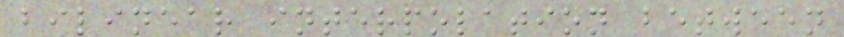bilinear interpolation between
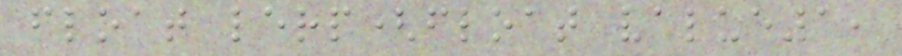float lerp(float value1,
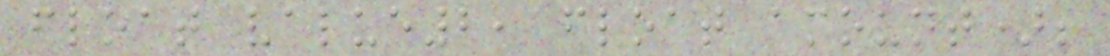float value2, float amount);
